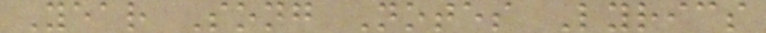Year Song Notes Lyrics
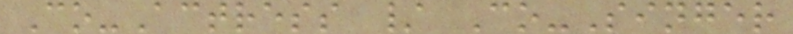Co-Actress / Co-Singer
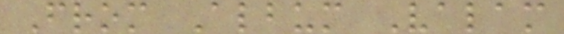From Album Valam
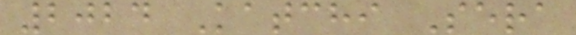2024 Katchi Sera
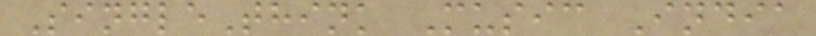SingleThink Music India
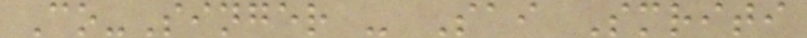Co-Singer - Sai Smriti
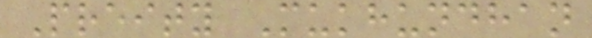Preity Mukhundhan
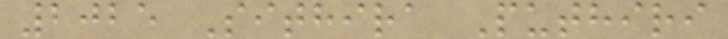2025 Sithira Puthiri
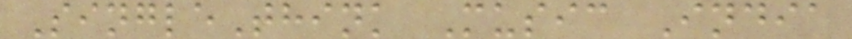SingleThink Music India
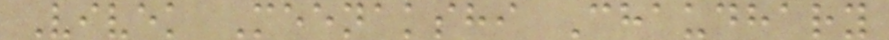Vivek Meenakshi Chaudhary
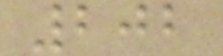202
